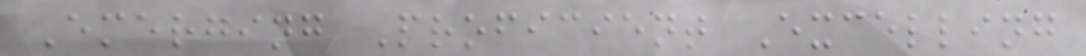Emerging Proficient Excelling
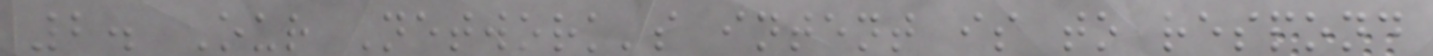2. Our Network's intent is to respond
